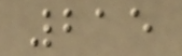215
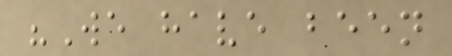"We have been
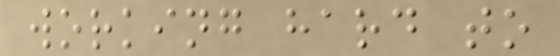working hard to
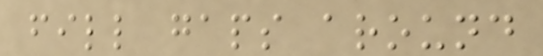fill gaps around
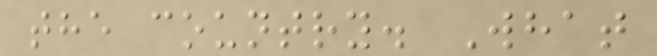the country. What
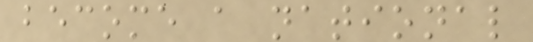become a national
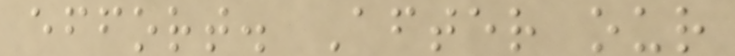effort. After our
